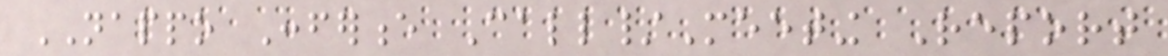NAPPO Conference Call/Meeting Report
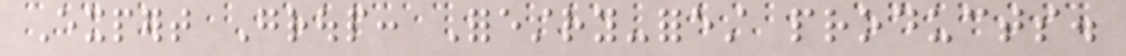Expert Group: Forestry-forest products.
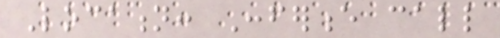Location: Conference call
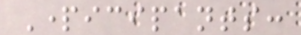Participants:
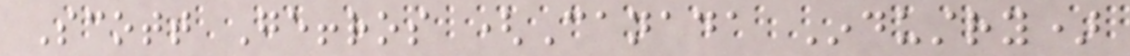Scott Geffros (Canada Industry)
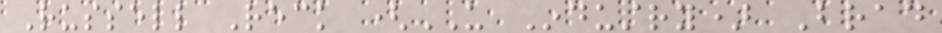Russell Reck (US Industry) Brad
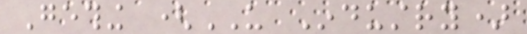Gething (US Industry)
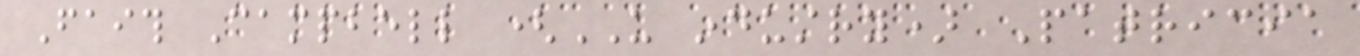Faith Campbell (US industry) Patricia
